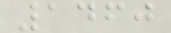1460
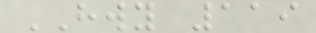HWY 119
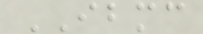IBMC
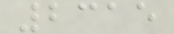2315
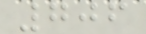706
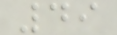49
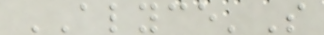ALYCE'S
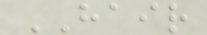HAIR
